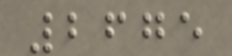2675
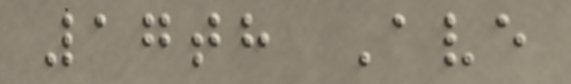17th Ave
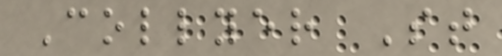Collyer St
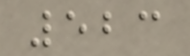523
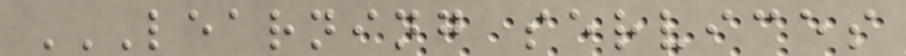LEARNING SERVICES
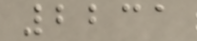2231
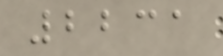2231
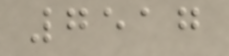7517
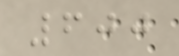600
